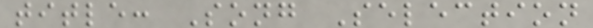title: Song Selection
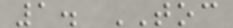1. TOC
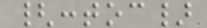{:toc}
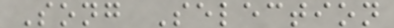Song Selection
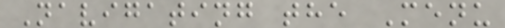Navigating the Menu
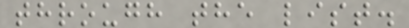through the list.
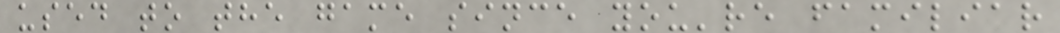used to the game since you're familiar
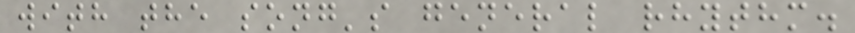with the song's general rhythm.
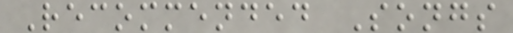Recommended Songs
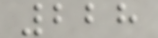228
